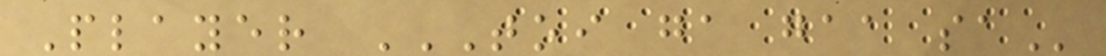Player TOI GA GAA SA
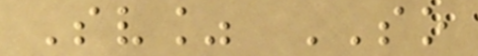Sv% SO
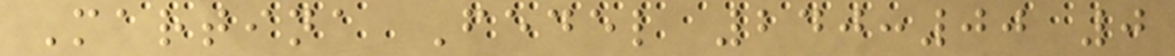Martina Fedel 240:00 0
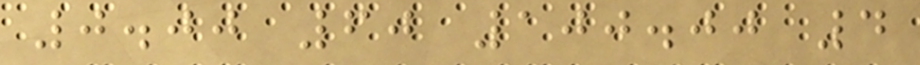0.00 60 100.00 4
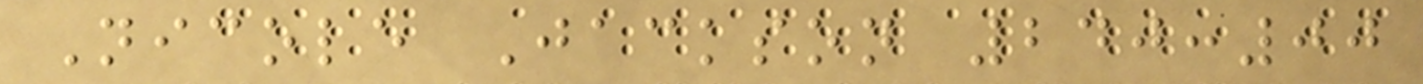Nicole Jackson 240:00
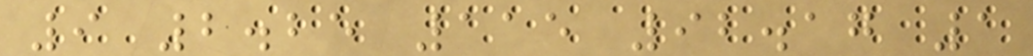9 2.25 115 92.17 1
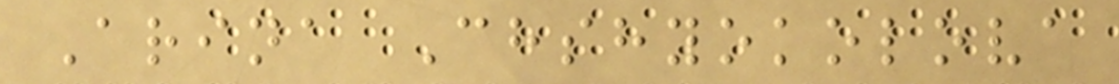Arina Chshyokolova
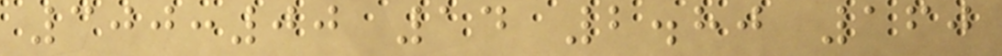300:00 14 2.80 160
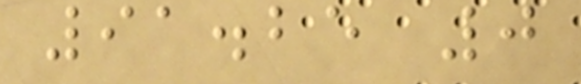91.25 0
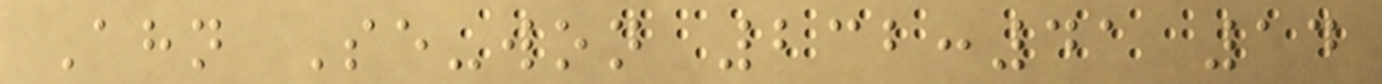Ahn Se-won 232:41 14
